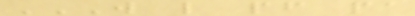W L PF PA
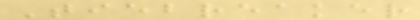Tiebreaker
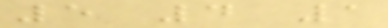5 4 1
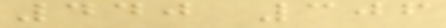440 306
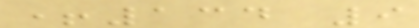+134 9
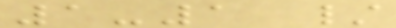1-1 /
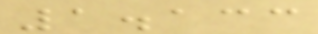1.133
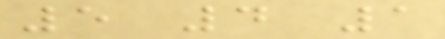5 4 1
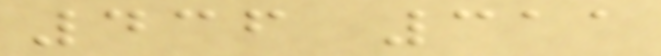436 311
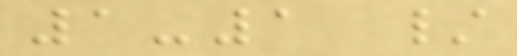1-1 /
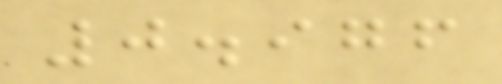0.976
